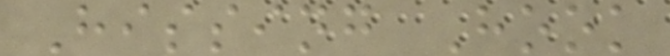Hissing Hook
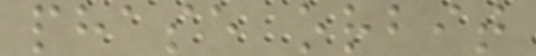phase orbit
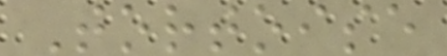Tortoise
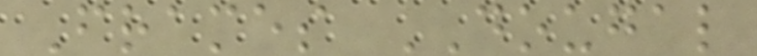Frames DOUGAL
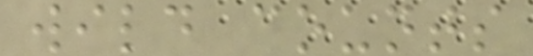wild counts
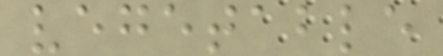vegetable
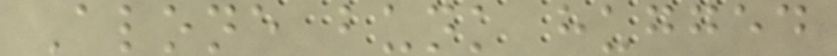Alone bunk hugged
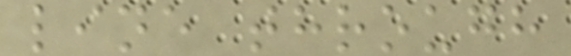line through
